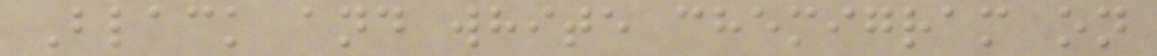Black and white chemigram on
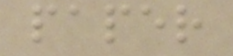paper
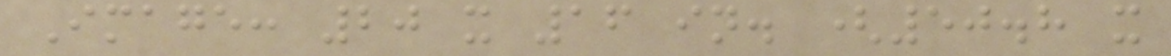Image: 20 x 16 in. (50.8 x
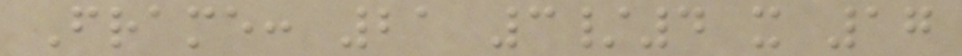Frame: 21 3/4 x 17
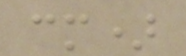cm)
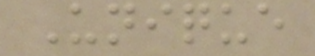Unique
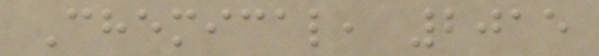Chemical, 2015
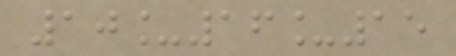10_16_15
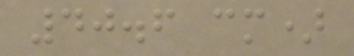40.6 cm)
